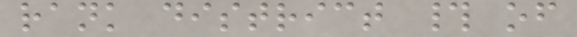rank district # of
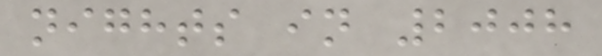nights in 2008
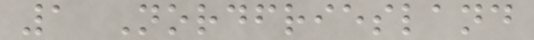1 Nordfriesland
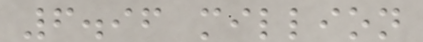6.96 million
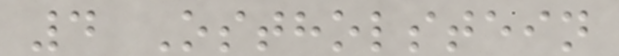4 Ostholstein
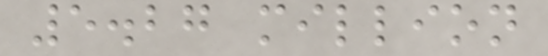5.27 million
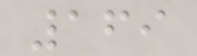169
